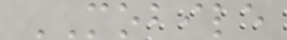MOBILE
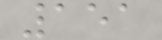151
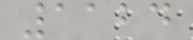1124
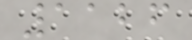1126
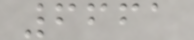6661
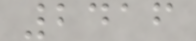2416
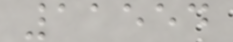11554
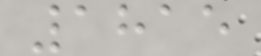1815
